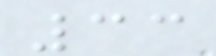33
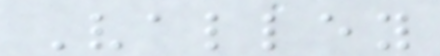Valley
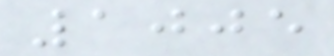1005
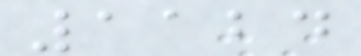1124
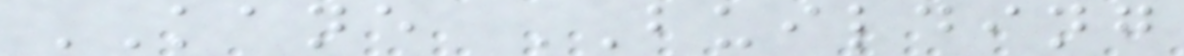KANE BUILDING
